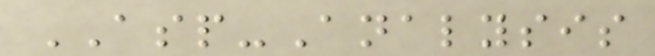ASP-Analysis
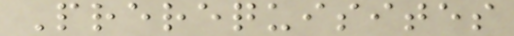Prerequisites
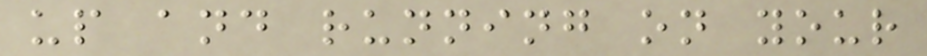up and running on your
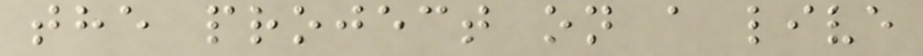the project on a live
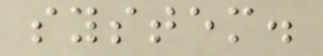system.
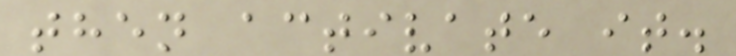then activate it.
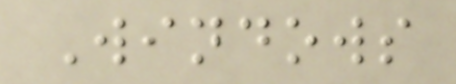Windows
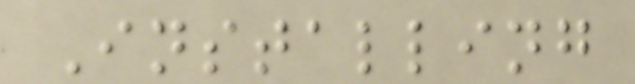Installing
